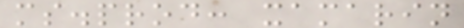ms.prod: xamarin
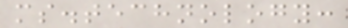ms.technology:
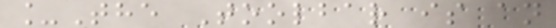_The Toolbar is an
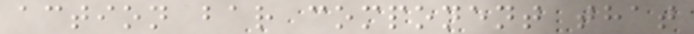action bar component that
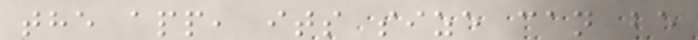the app, its size can be
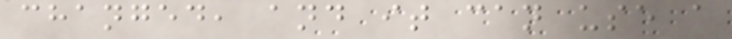changed, and it can use a
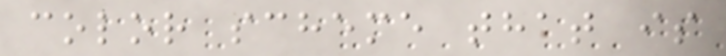color scheme that is
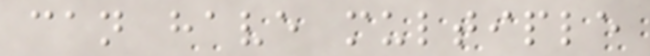can have multiple
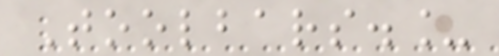Toolbars._
